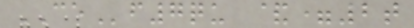CEf7qu &=2t
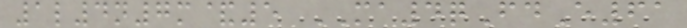1l4n7m&5 MA4qFdE61
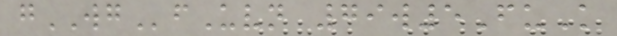gWGfUvn 79w5FuK
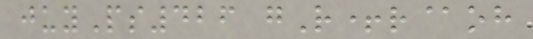juyPs426 gR+r@oh
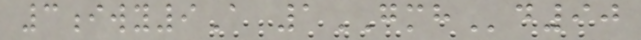3iwy9A 1GMHd90
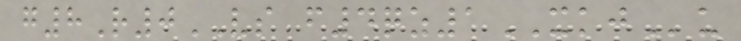g8R0VS f4qz1XKJu
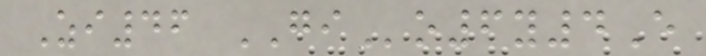Zi46 GIo6y4E
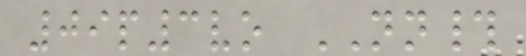09p3vo NN#
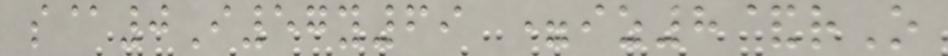s@0I57y69 =iz8&rO
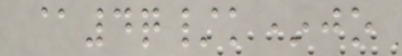@4q/k*jo
